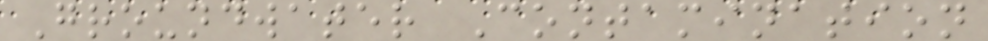Groundwater Contamination
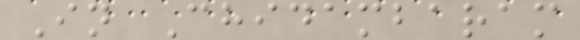In Chidambaram
